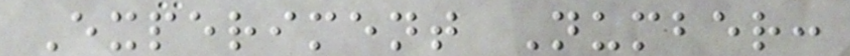Experiment Number:
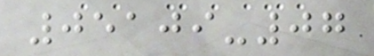05109-07
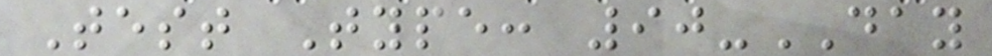Test Type: 90-DAY
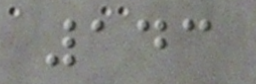143
